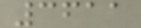3611
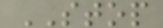STOP
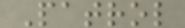Patrol
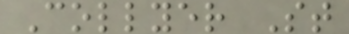Collyer St
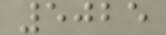5025
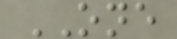ONE
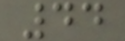44
